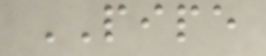PIPE
